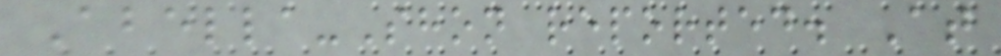Abella-Shon reported. At
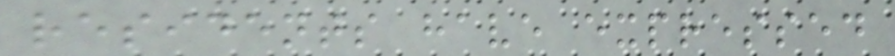residents have expressed
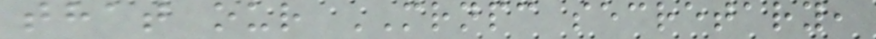that our MRNPC secretary,
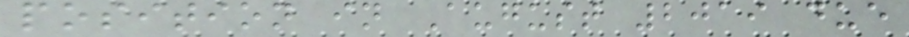position in August 2019 due
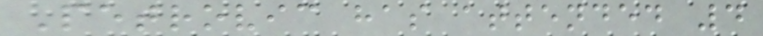Petrovic has attended 4
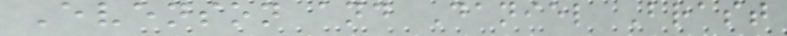Evenson and Daniel Brast
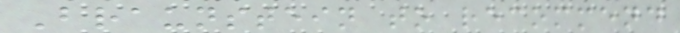Braunstein to recommend
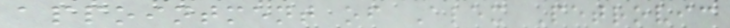appointment of Alex Petrovic
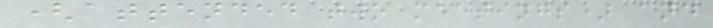(attended two meetings) and
